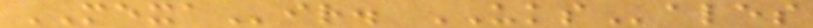MEXAir. UKSales
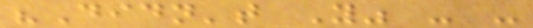"Didn't You" - -
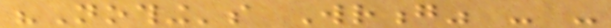"Nothing's Wrong" - -
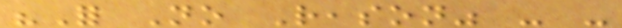"For No Reason" - -
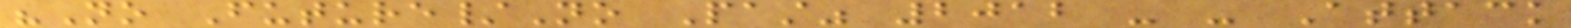"No Future/No Past" 2012 - - Attack
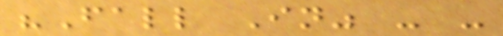"Fall In" - -
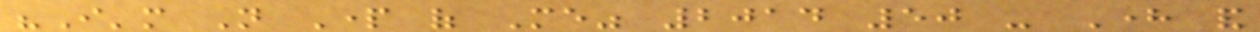"I'm Not Part of Me" 2014 50 - Here and
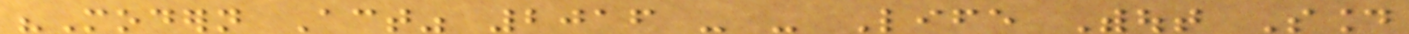"Modern Act" 2016 - - Life Without Sound
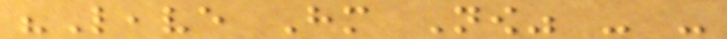"Leave Him Now" - -
